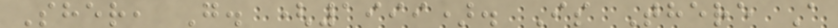Sher, G. (1999). Is There A
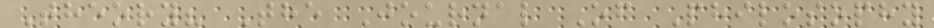Theory? The Journal Of Philosophy
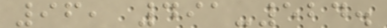96, 491-524.
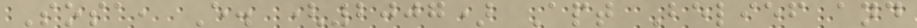Sosa, E. (2007) Apt Belief and
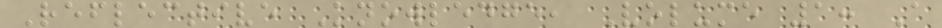Reflective Knowledge, Volume 1: A
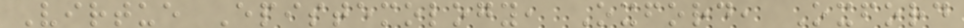Virtue Epistemology, Oxford, Oxford
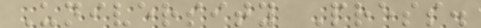University Press.
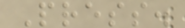Press.
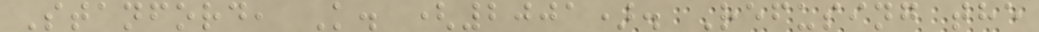Stanford, K. (2001). Refusing the
